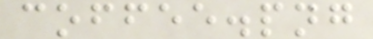coffee.png
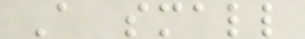A small
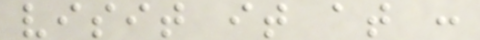visit it at :
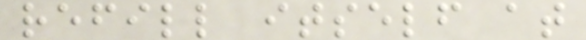refill itself at
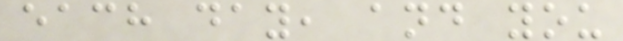each day, and you
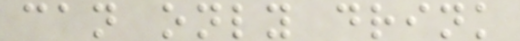can only drink
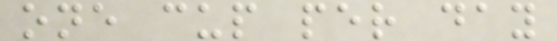one cup per day
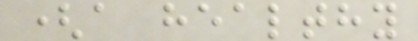(a healthy
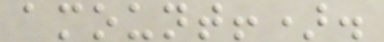amount!).
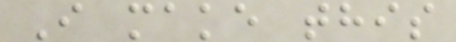I make this
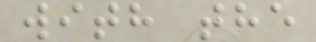with the
